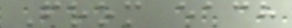From each
